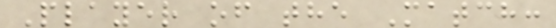Player of the Match:
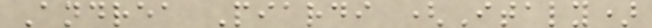Andrea Piardi (Italy)
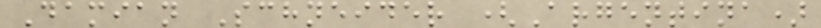Damian Schneider (Argentina)
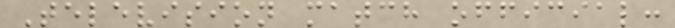Television match official:
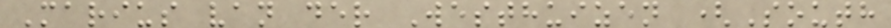Marius van der Westhuizen (South
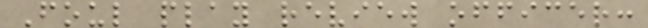Foul play review officer:
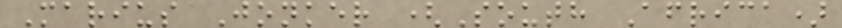Marius Jonker (South Africa)
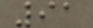91
